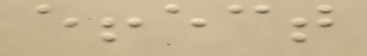effect
